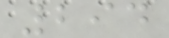294
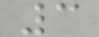3
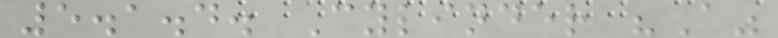5.1.4. Cylinder "A"
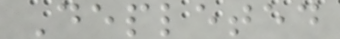Depleted
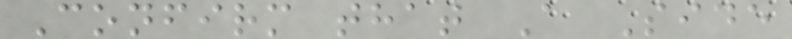Confirm that A Side
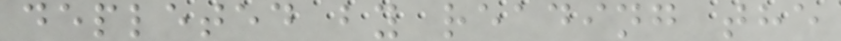depleted by reading the
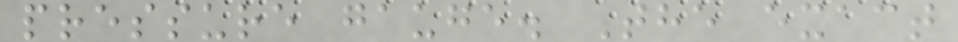pressure gauge. The exact
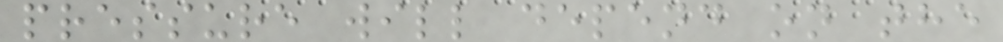pressure will depend on the
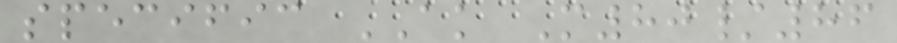specific AK M80/86
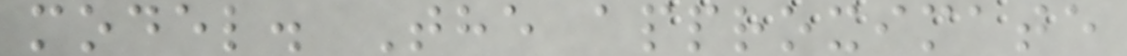model. The approximate
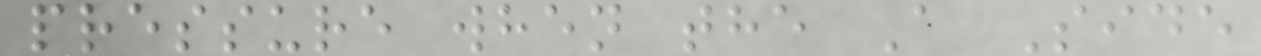pressure when the A Side
